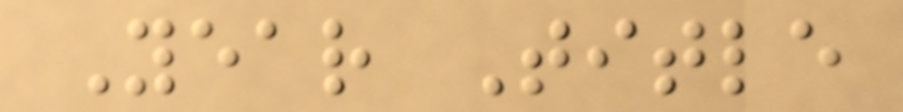Year Title
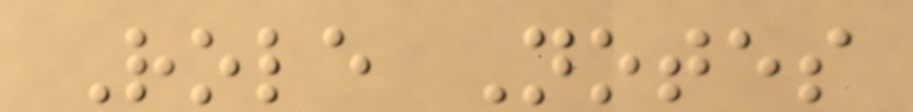Role Notes
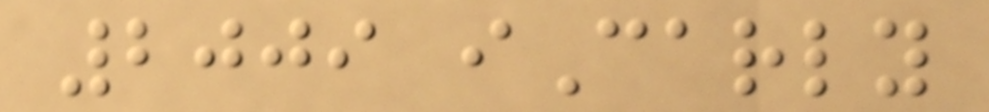2009 iCarly
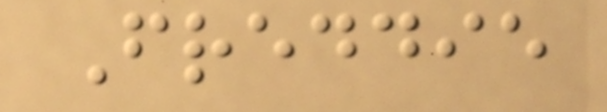Freddie
